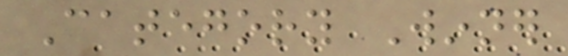Category Winner
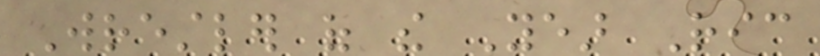Wrestler of the Year Ric
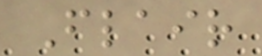Flair
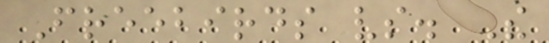Freebirds vs. The
